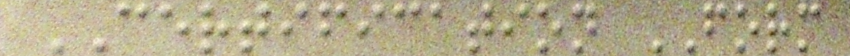CERTIFICATION FORM
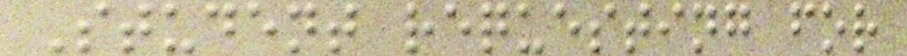Student requesting for
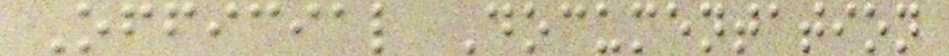Official Documentation
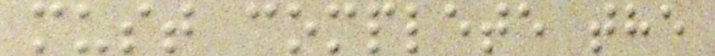must complete the
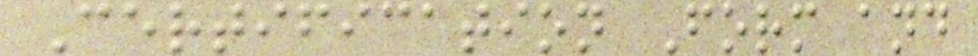Certification Form and
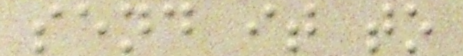send it to
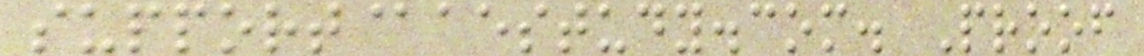support@aestudy.com. Proof
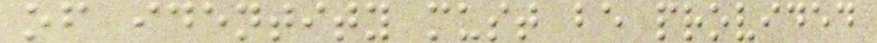of identity must be provided
